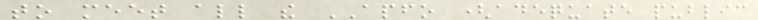to meet all the APFO (adequate public
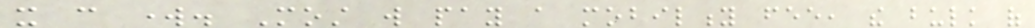it can work. Most will pay a mobility fee, the bulk of
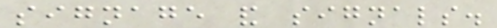signage and signals.
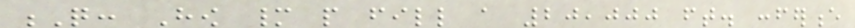Q: How many people fill a 20,000 ft. conference
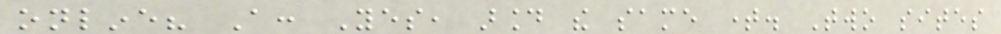online? A: Yes, around the same time. Two sites
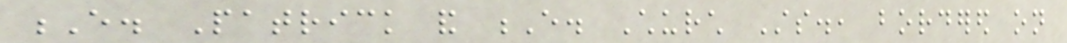E. Patrick and E. Church Sts., bordered on
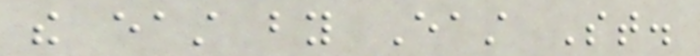the east by East St.
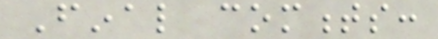Final comments:
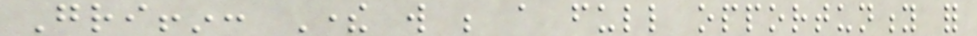Griffin: There will be a full opportunity for
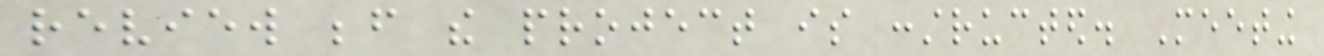review before the project is constructed. Meeting
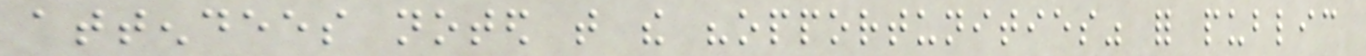attendees noted that the "opportunities" for public
